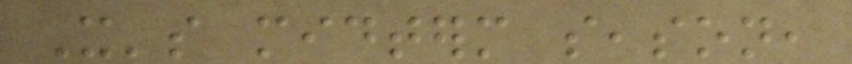It's midterm season,
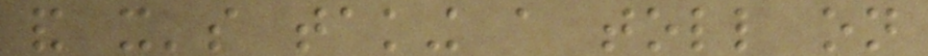and it's taking a toll on
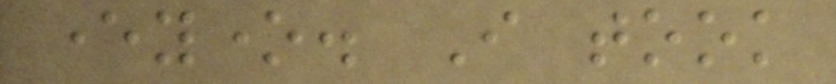everyone. I took
